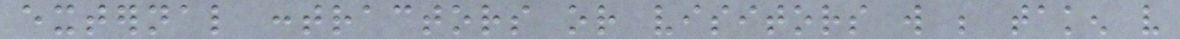external contractors or visitors will be taken very
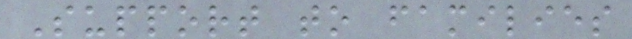Support to families
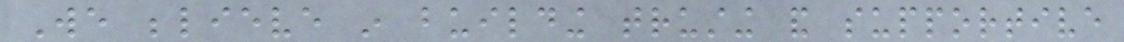We believe in building trusting and supportive
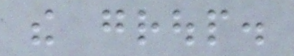the group.
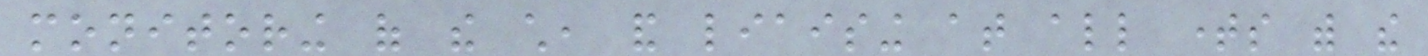monitoring of the child, and liaising at all times with the
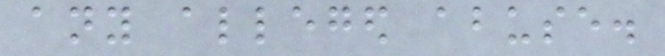any alleged abuse.
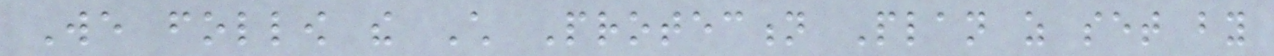We follow the Child Protection Plan as set by
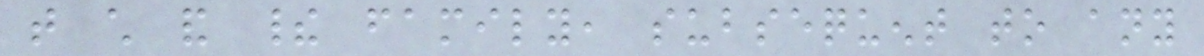that child and their family, subsequent to any
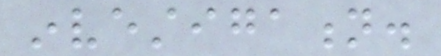investigation.
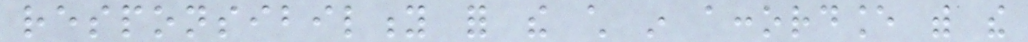responsibility for the child in accordance with the
